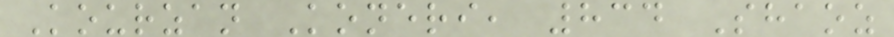Kourzan Koneri, 834 Shaoz
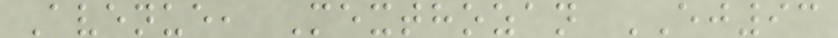Avenue, Mexthozan EJ93
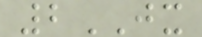2JX
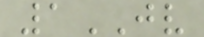1JV
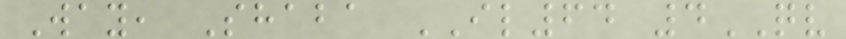Way, Shaba IL64 4QV
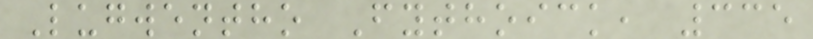Lugwentho Fythoick, 335
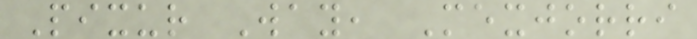Pixur Way, Mexjorri
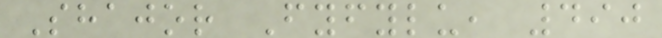Shajor Fyfylu, 490
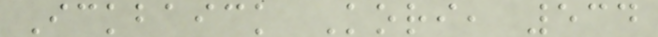Ickbaick Kori, 534
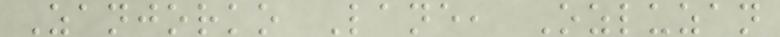Zanjorko Lane, Ozluzan
